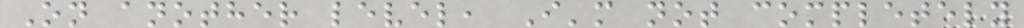On another level, I'm not completely
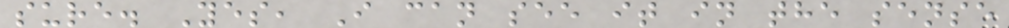sure. Yes, I can see it in the sense
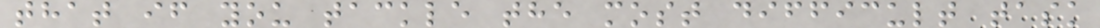that if you tackle the most difficult task
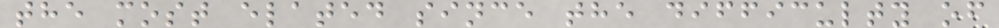the most elated since the difficulty of
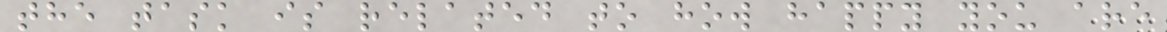the task is related to how happy you are
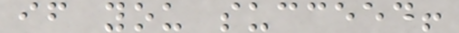if you succeed!
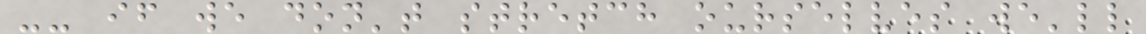-- if we don't stretch ourselves we'll
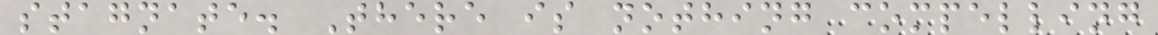stagnate. There is nothing compelling
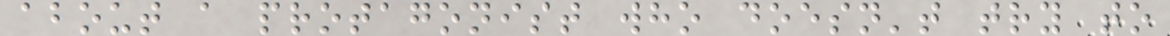about a protagonist who doesn't try to
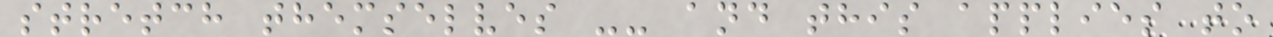stretch themselves -- and this applies to
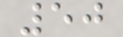50
